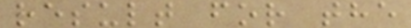result for the
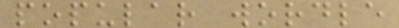popular wordle
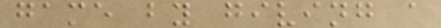game by giving a
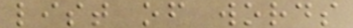list of words
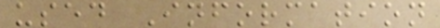used Information
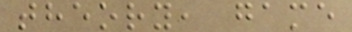theory, game
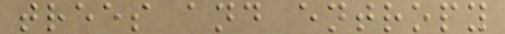trees and entropy
